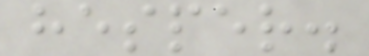hesper.
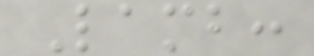Lamb:
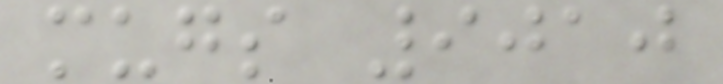mugs 9010
